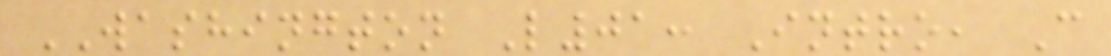WASHINGTON L01: Intro, C
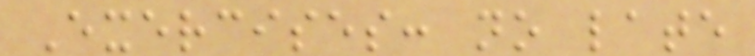Exercises: no late
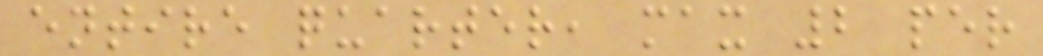entire quarter, max 2 per
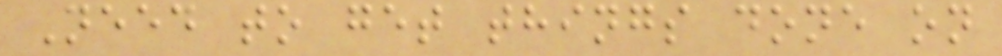Need to get things done on
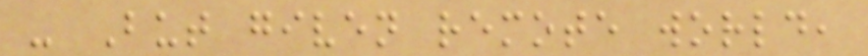- But given remote world,
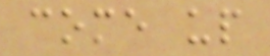come up
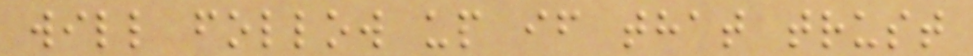will follow up if that trust
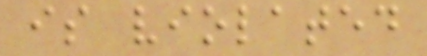is violated
